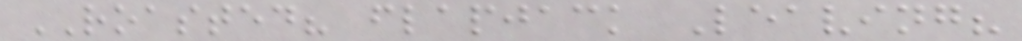ROASTED? flapjack Leaving?
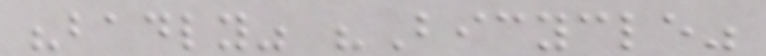"badly" "Bicycle"
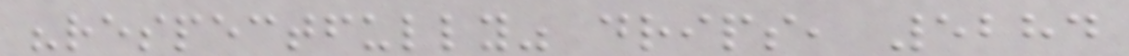"respectfully" drips, 5284
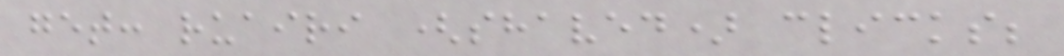get: ruairi (shaved) clicks;
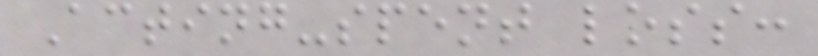Acting-spent loss:
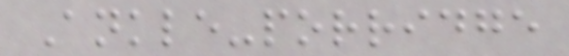Ankle-porridge
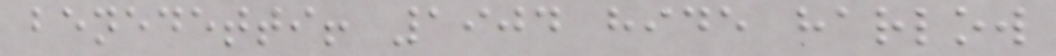benedetti! 1904 hide harlow
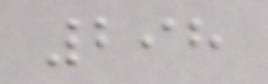298
